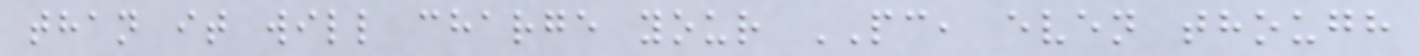than it will charge your PC, even though
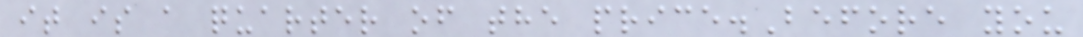it is a quarter of the price.Before you
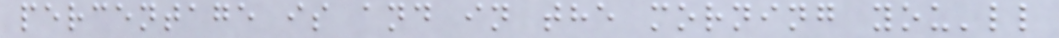percentage is and in the morning you'll
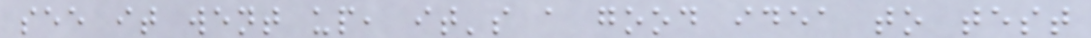see it went up, it's a good idea to test
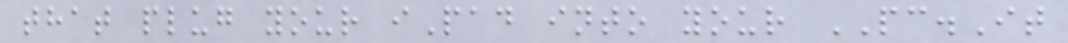that plug your iPad into your PC.It
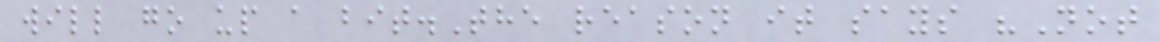will go up a bit.The reason it says "Not
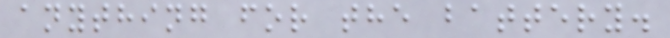anything for the battery.
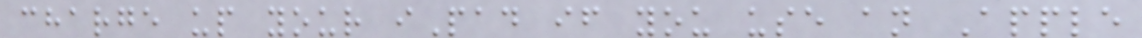charge up your iPad if you use an Apple
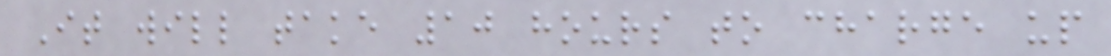It will take 10 hours to charge up
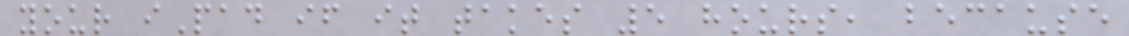your iPad if it takes 5 hours, because
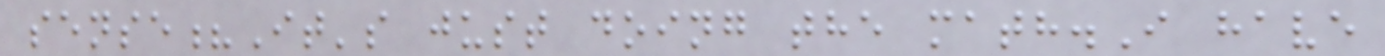sense?It's just doing the math.I have
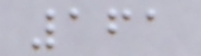161
